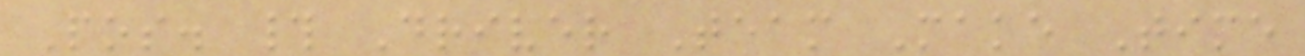Pos. # Driver Team Make Time
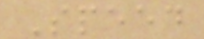Speed
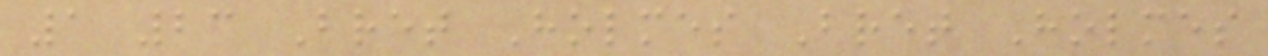1 23 Bret Holmes Bret Holmes
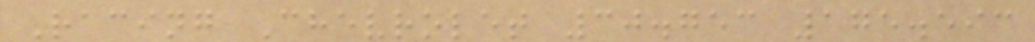Racing Chevrolet 30.753 175.593
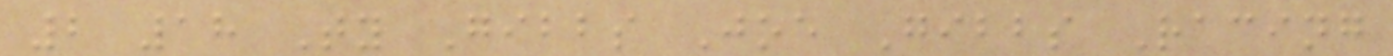2 18 Ty Gibbs Joe Gibbs Racing
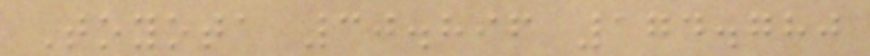Toyota 30.896 174.780
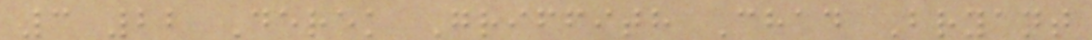3 22 Derek Griffith Chad Bryant
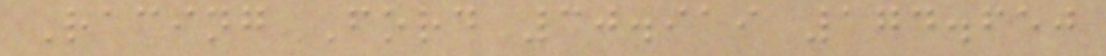Racing Ford 30.919 174.650
